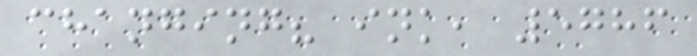changing? ink, 5786
